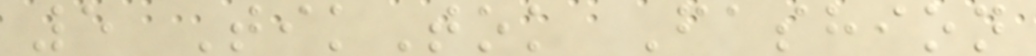5 TikTok Fashion
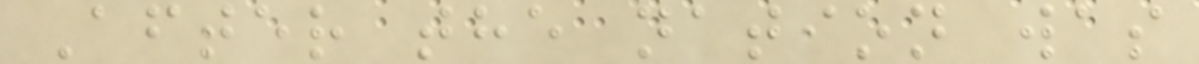After the nation was
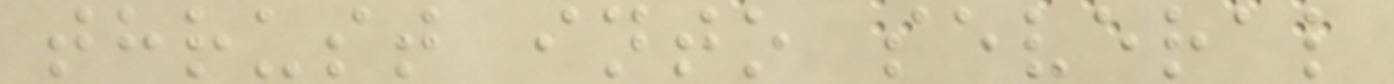thrust into several
